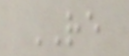RE
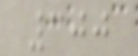300
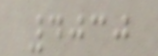4030
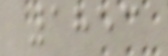1853
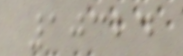10324
